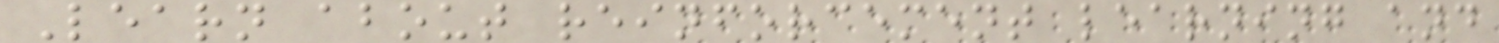Learn about reinforcement learning and
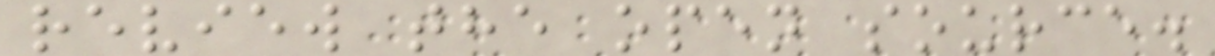review the open source.
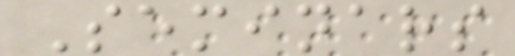Seminars
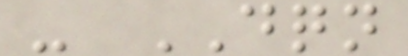- DQN
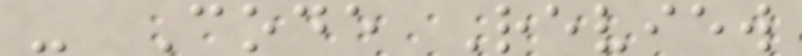- Code Review
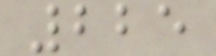225
